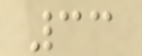33
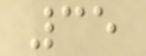35
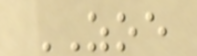ZOE
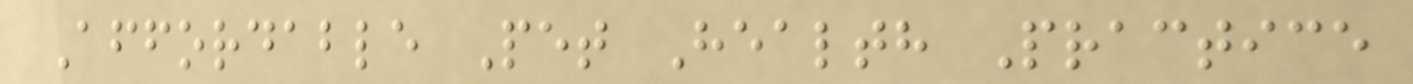Affordable Pet Health Practice
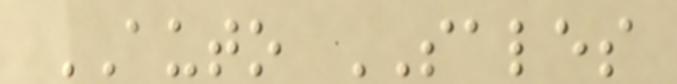AUTO SALES
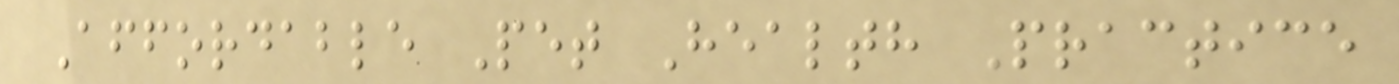Affordable Pet Health Practice
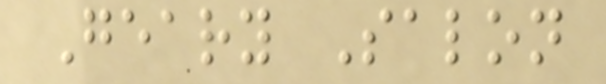Geary Salon
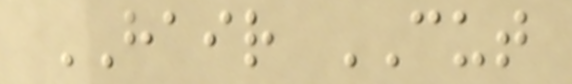HAIR CUT
